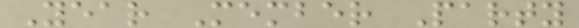Year Member Party
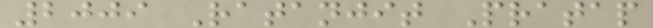2009 Ratanjit Pratap
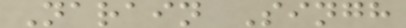Narain Singh
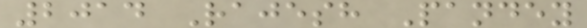2014 Rajesh Pandey
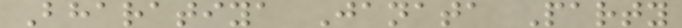Bharatiya Janata Party
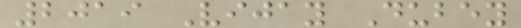2019 Vijay Dubey
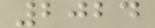2024
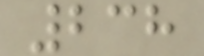238
